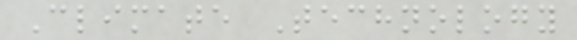Climate Technology
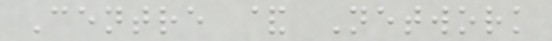Centre & Network
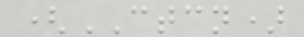(CTCN)
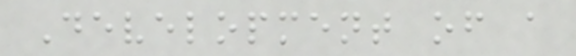Development of a
